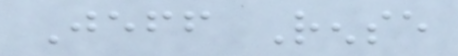Jeff Rense
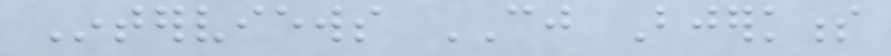Interviews CJ Bjerkness
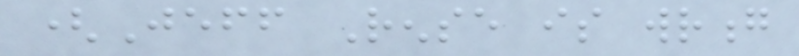(Jeff Rense is wrong
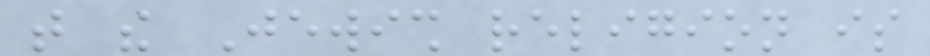that the Jewish religion is
